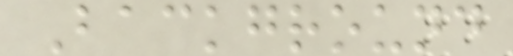Background
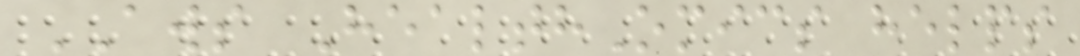AWS HealthOmics helps
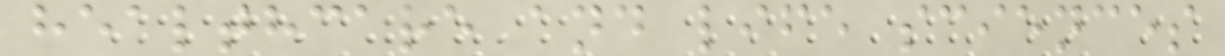healthcare and life sciences
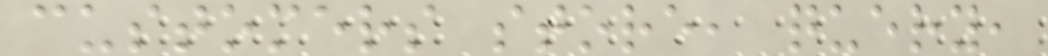customers store, query,
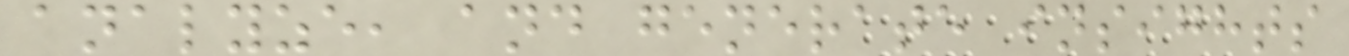analyze, and generate insights
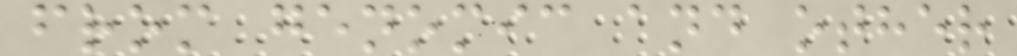from genomic and other
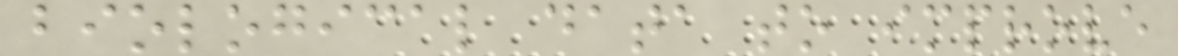biological data to improve
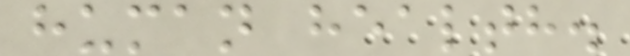human health.
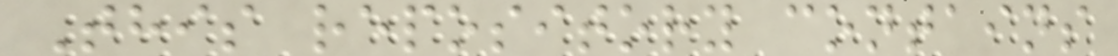This repository contains
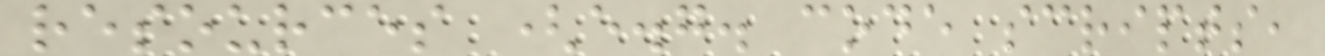resources (e.g. code scripts,
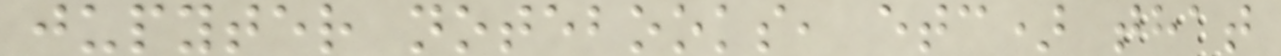jupyter notebooks, etc) that
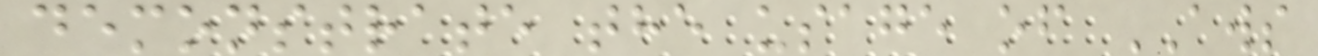demonstrate the usage of AWS
